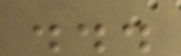...
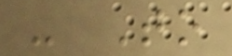- To
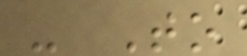- To
